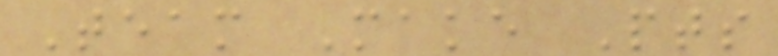Team Make Pts
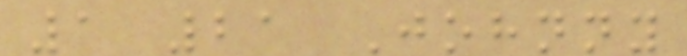1 21 Johnny
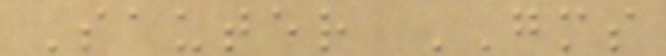Sauter GMS
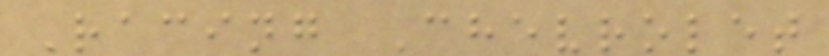Racing Chevrolet
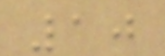10
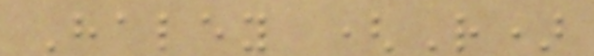Haley (R)
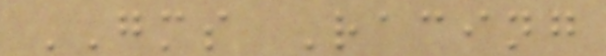GMS Racing
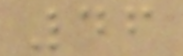46
